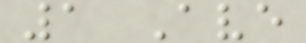1 Ave
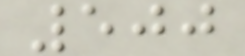500
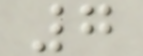7
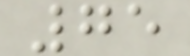75
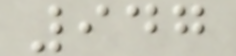947
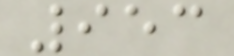953
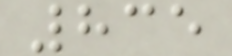835
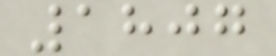1807
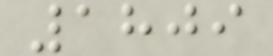1809
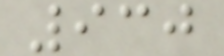930
